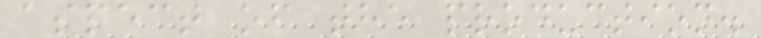aspect of the production.
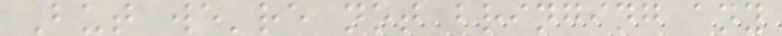But we're not bringing any
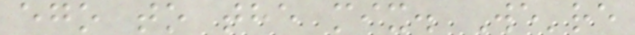ego to the mix. We're
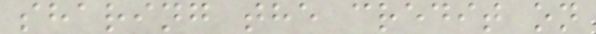sharing the credit on
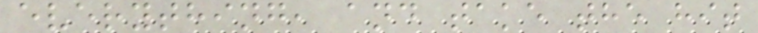everything, and take the hit
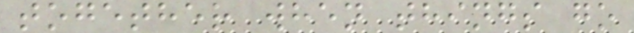together when things go
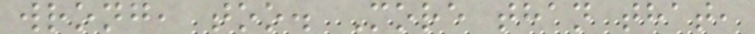wrong, too. More than that,
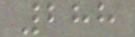288
